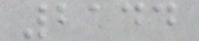2144
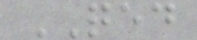QED
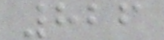826
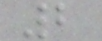2
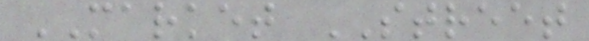MARKET STREET
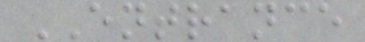ENTRANCE
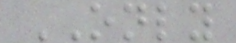ONLY
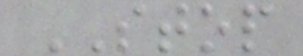STOP
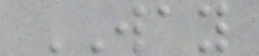WAY
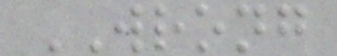WRONG
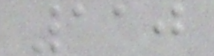110
